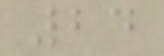24
